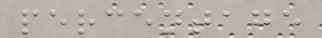percentage
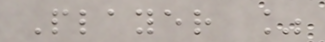Player %
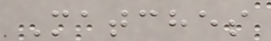Matches
